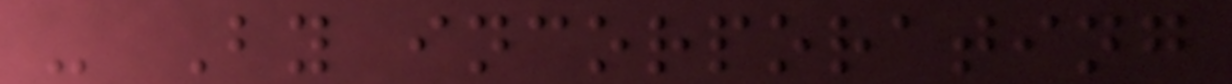- By incorporating
